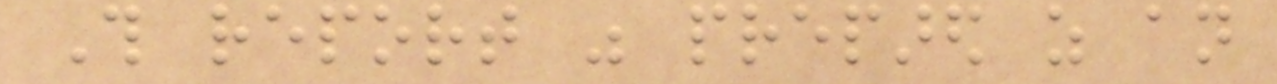This report was prepared as an
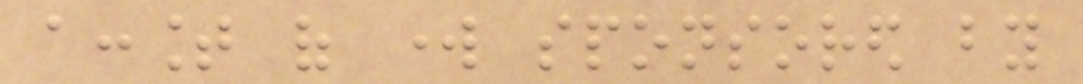account of work sponsored by
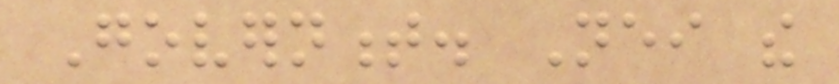Government. Neither the
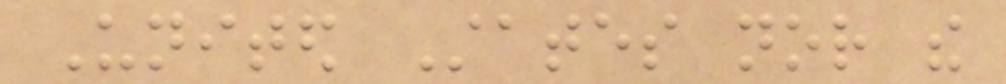United States nor the
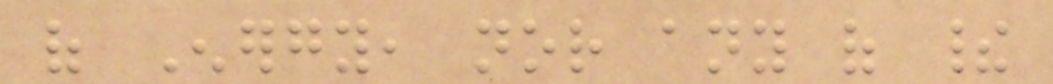of Energy, nor any of their
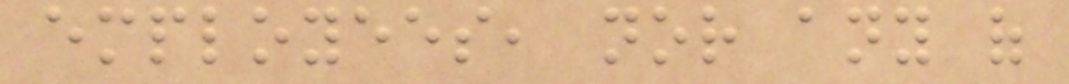employees, nor any of
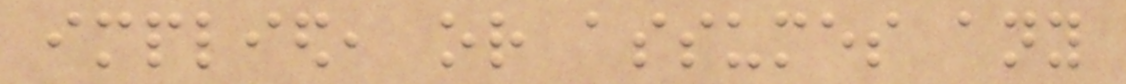implied, or assumes any
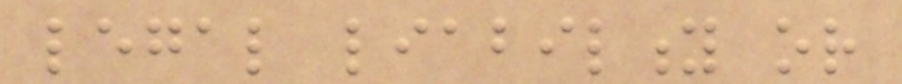legal liability or
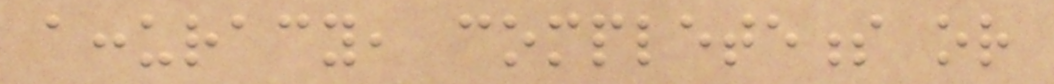accuracy, completeness or
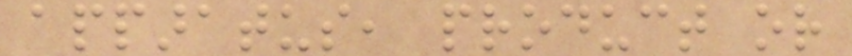apparatus, product or
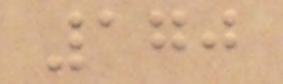170
